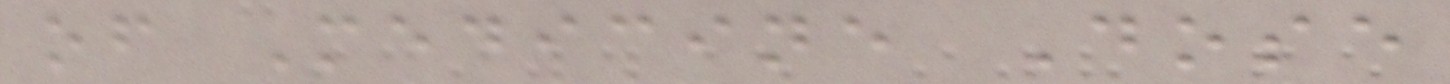of Medicine Dose
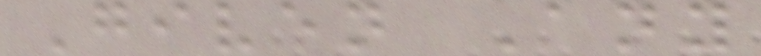Given Any
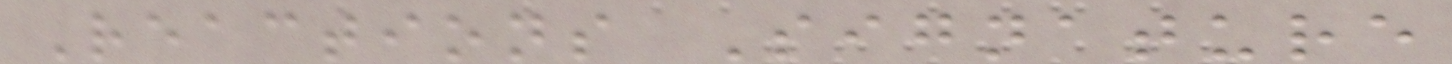Reactions Signature
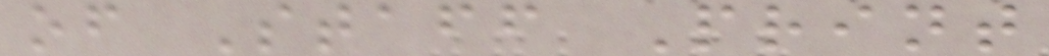of Staff Print
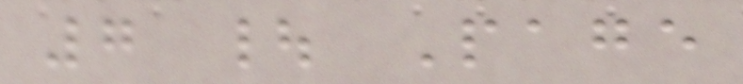7 | Page
